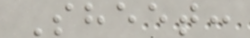Sheet:
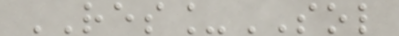RES_SOL
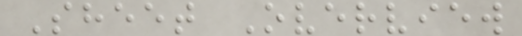Sheet Overview
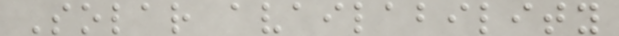Solar availability
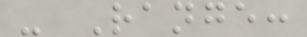- Range:
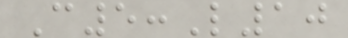C5:L10
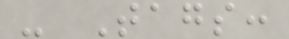- Tags:
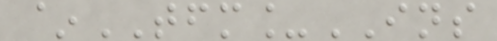~TFM_INS
